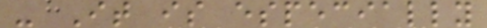- It is especially
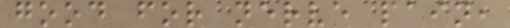good for nerve pain,
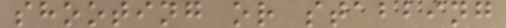shooting or stabbing
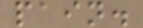pain.
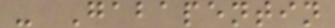- Gabapentin
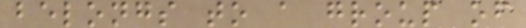belongs to a group of
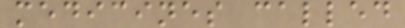medicines called
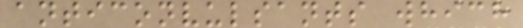anticonvulsants which
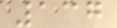137
